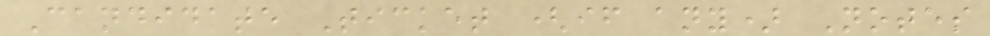Candidate Ticket (if any) Notes
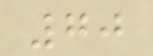70
